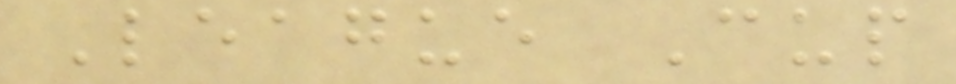League Cup
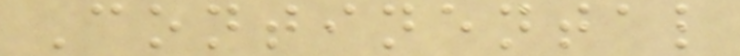Continental
